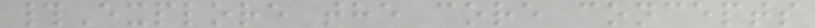#Explore the core concepts
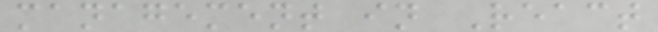management in React
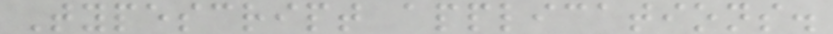Typescript applications.
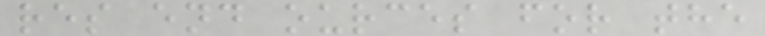res end ources for the
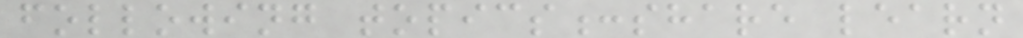following topics:share learn
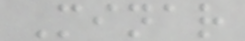Minar
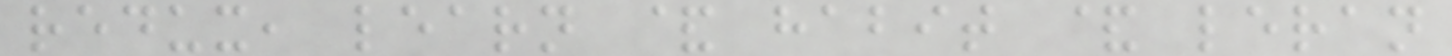redux, learn & habit & leran
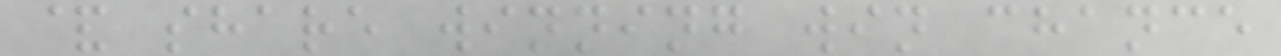& share winning win chance
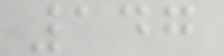147
